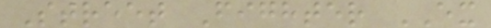Street Fighter EX
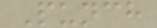Punch
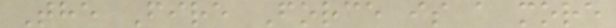The Fire Force is a more
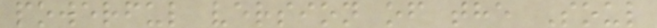powerful version of the Soul
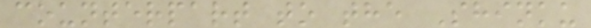counterpart to the Shinku
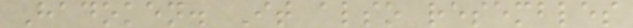Hadoken. It also resembles
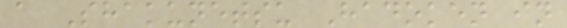a Shakunetsu Hadoken in
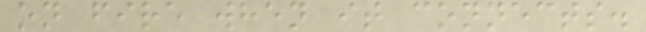on fire when it connects.
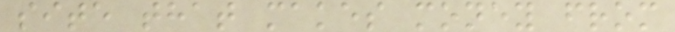site that makes money from
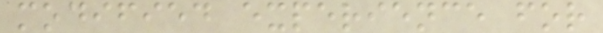modified experience for
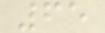65
